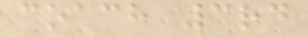coach 3rd
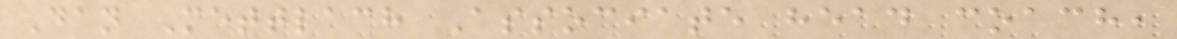Dan Mettlach Associate head coach,
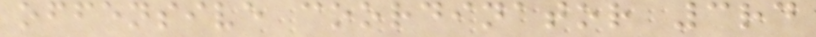offensive coordinator 3rd
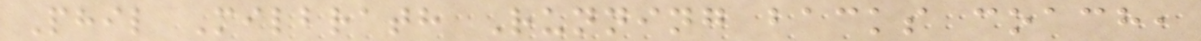Phil Milbrath Running backs coach,
